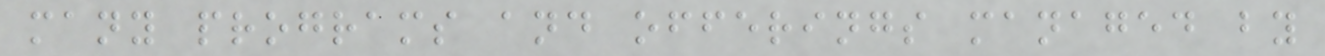many programs and offerings managed by
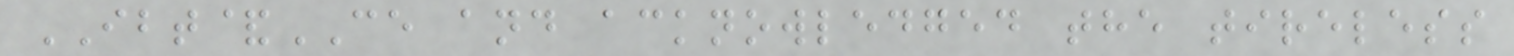IBT&CE and acknowledged the tireless
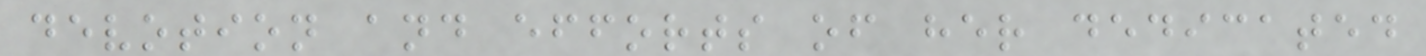devotion and efforts of her dedicated
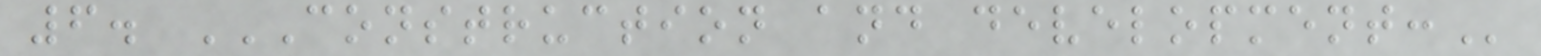6. CONSTRUCTION AND DEVELOPMENT:
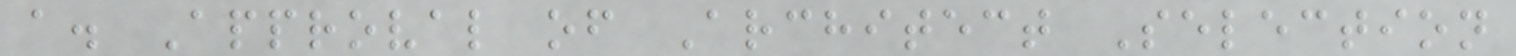a. Approval of Architect Selection
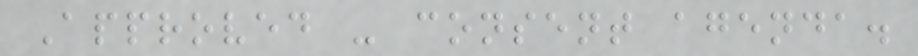Approved - consent agenda.
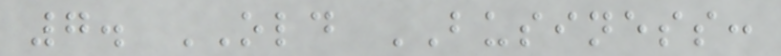7. OLD BUSINESS:
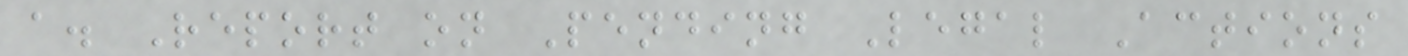a. Report on Pending Legal Actions
